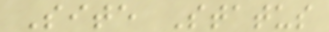Site Status
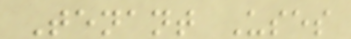Tenant Uses
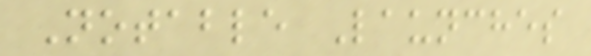Notable Launches
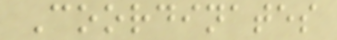Coordinates
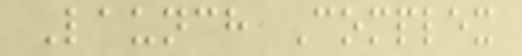Launch Complex
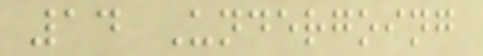14 Undergoing
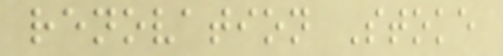renovation Stoke
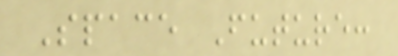Space Future:
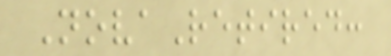NovaRetired:
